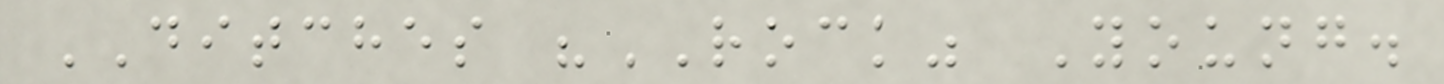DITCHES "ROCK" Young.
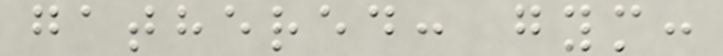gathered: gym:
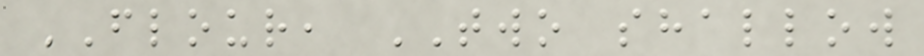FLOUR, TWO shallow
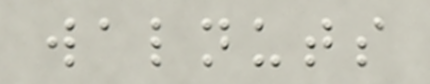walnuts
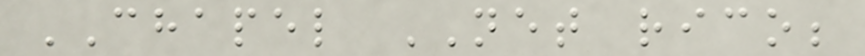CHAPEL NET rico;
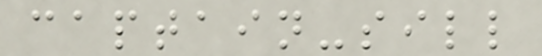captain-sill
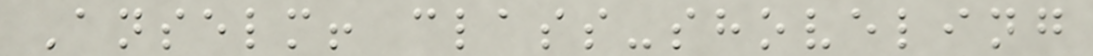Anselm! class-shoveling
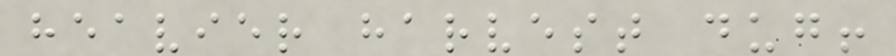heavier harvest dug!
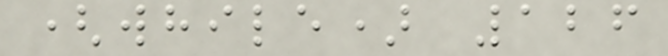(while) 126
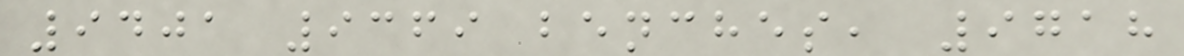9401 9369 benches, 9718
